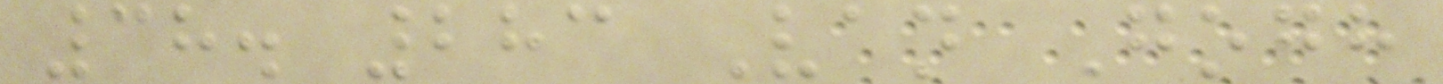38. 283 Van Gogh
